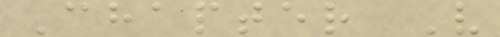Chapter V
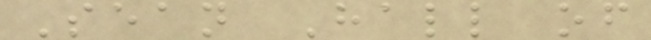Sean Hall of
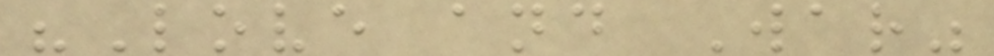"Love and War"
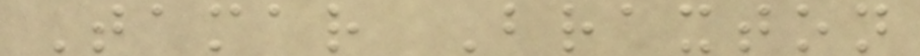Tamar Braxton
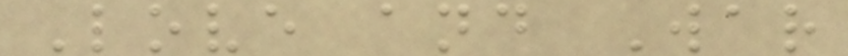Love and War
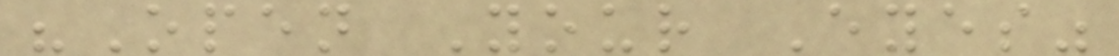"Open Your Eyes"
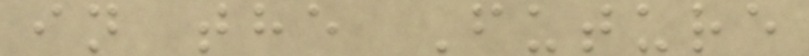in the Future
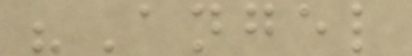"Angel
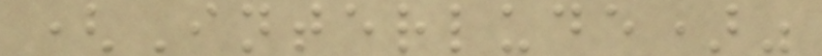(Interlude)"
